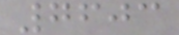7603
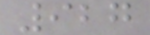927
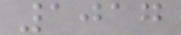1017
